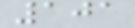101
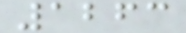1263
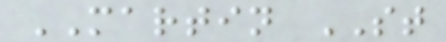MARTIN ST
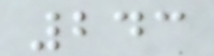243
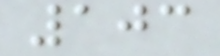103
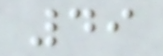49
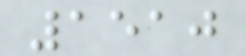1510
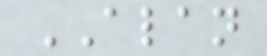ALAN
